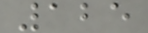125
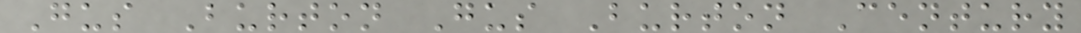Gus Burton Gus Burton Century
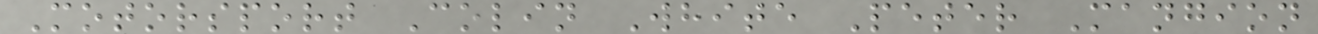Motorsport Colin White Peter Mangion
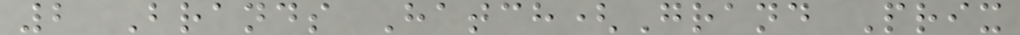2 Brands Hatch(Grand Prix
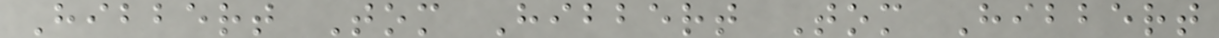Hibbert Tom Hibbert Tom Hibbert
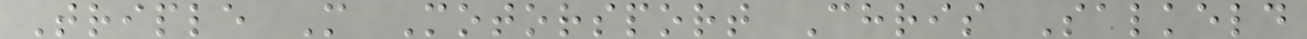Triple M Motorsport Chris Salkeld
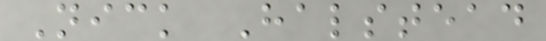Nick Halstead
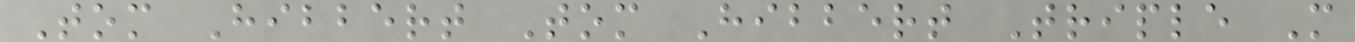Tom Hibbert Tom Hibbert Triple M
